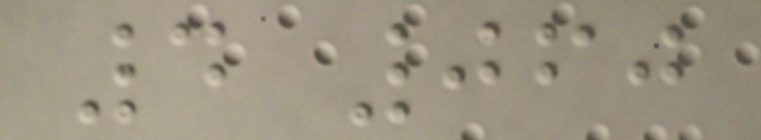4 060
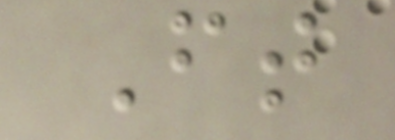Ft
